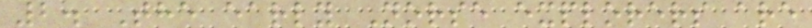2. The early Norse explorers are
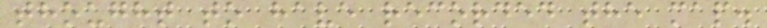thought to have recorded the map.
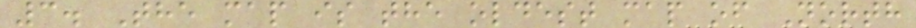3. The map is the oldest map of North
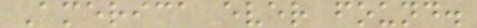America ever found.
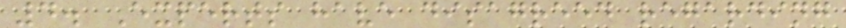4. Experts have disagreed regarding
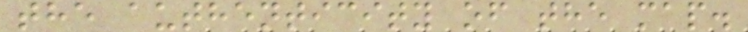the authenticity of the map.
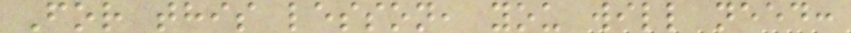For this lesson, you will need:
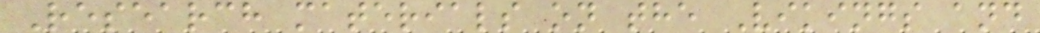Research materials on the Vikings and
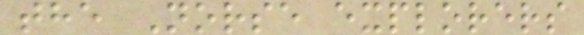the Norse explorers
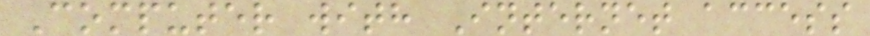Computer with Internet access
